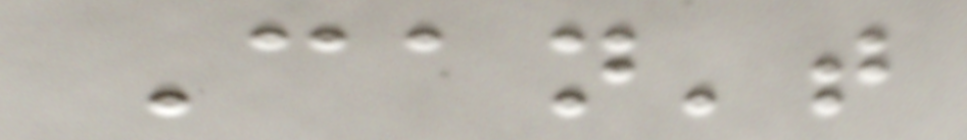Can't
